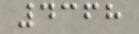4368
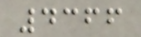4366
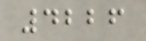4226
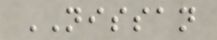NISSAN
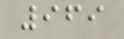969
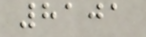8101
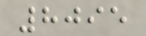8095
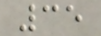35
